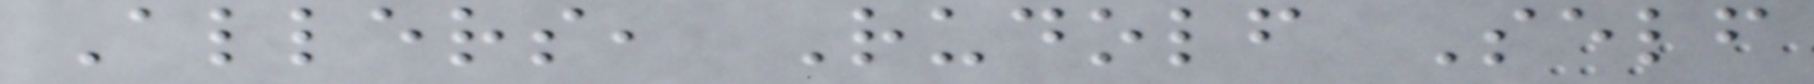Allers, Rudolf Self
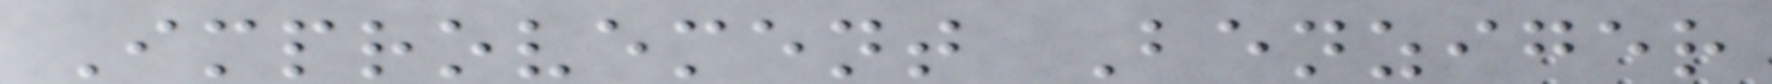Improvement Benziger
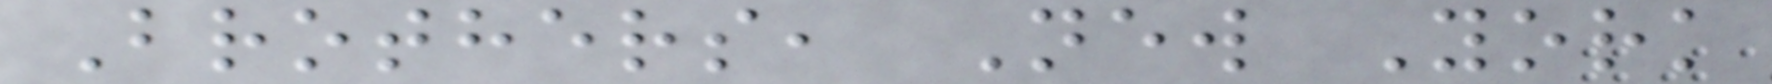Brothers, New York
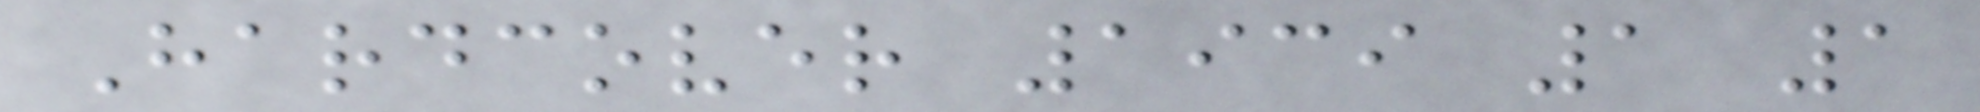Hardcover 1939 1 1
